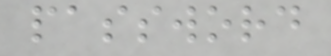password
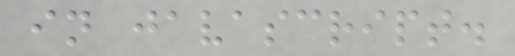in javascript.
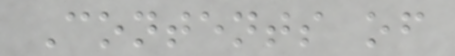Contents of
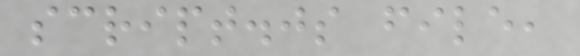script.js file,
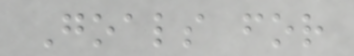Goals for
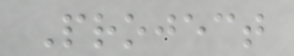Project
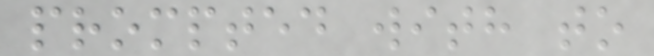prompted with to
